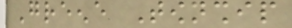Greene Township
